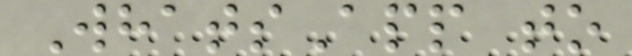WhatsApp to
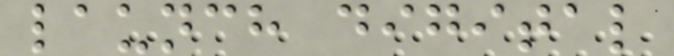launch digital
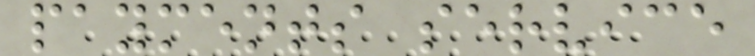payments service
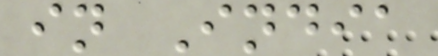in India
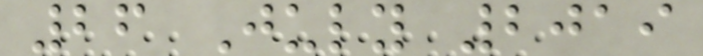26 July 2019
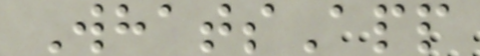WhatsApp
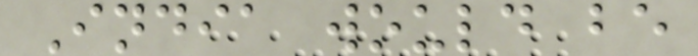India would be
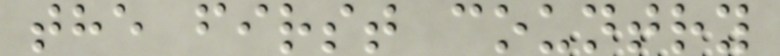the first country
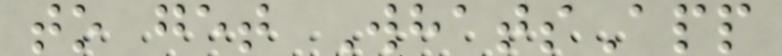to get WhatsApp
